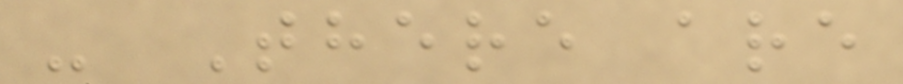- There are
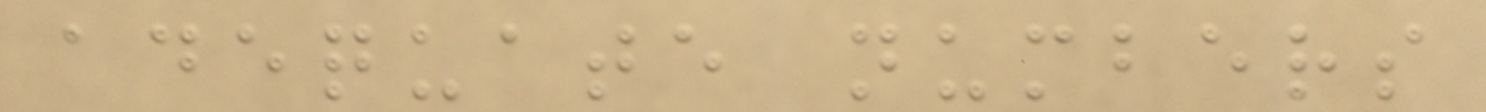adequate numbers
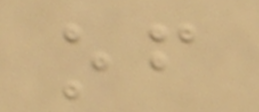of
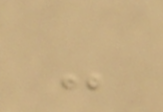-
